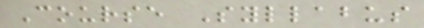Course Syllabus
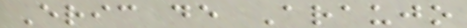Eric de Araujo
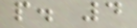p. 4
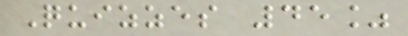Quizzes 45%
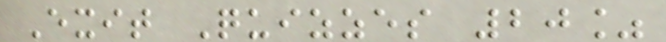Exit Quizzes 20%
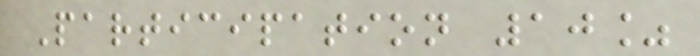Participation 10%
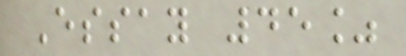Essay 45%
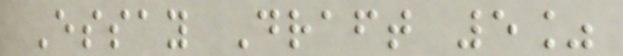Essay Draft 5%
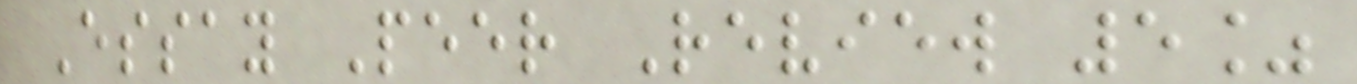Essay Peer Review 5%
